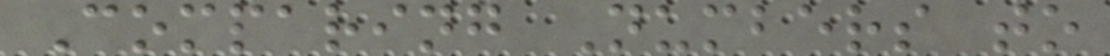Comparing Numbers to
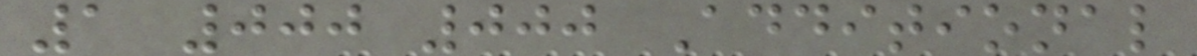1 000 000 Additional
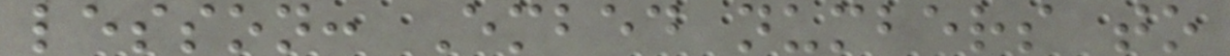lesson: Embed numbers to
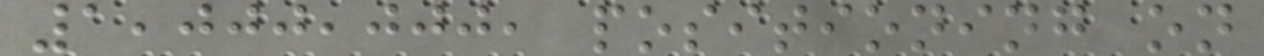1,000,000, positioning on
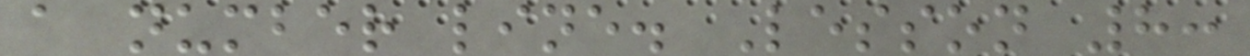a number line. Lesson 8:
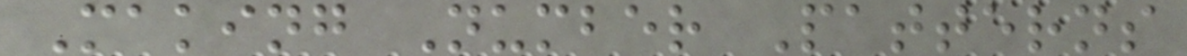Making Number Patterns
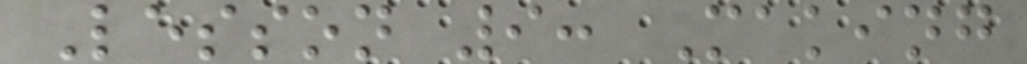Lesson 9: Making
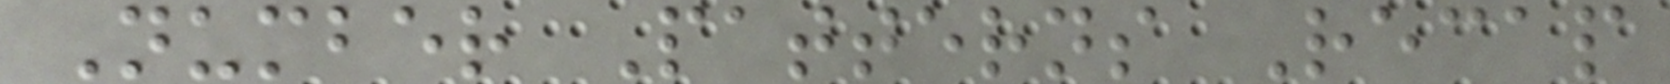Number Patterns Recap
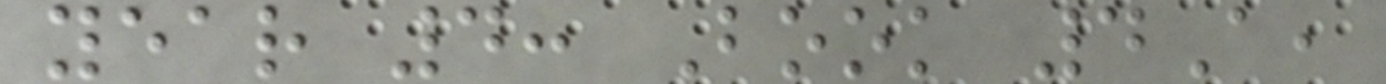year 4: Book 4A,
